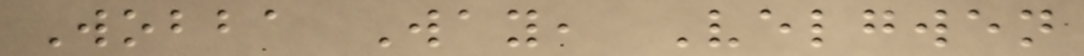Wobba Way, Velgwen
